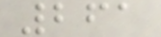261
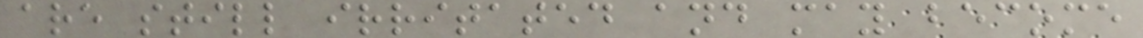are still irritated and may become
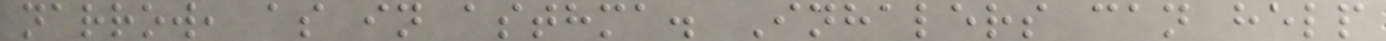narrow, as in asthma. Inhalers can help
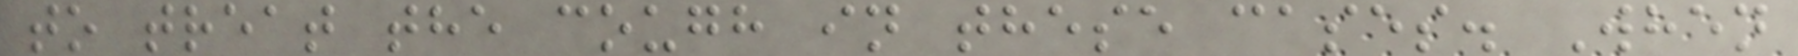to treat the cough in these cases. When
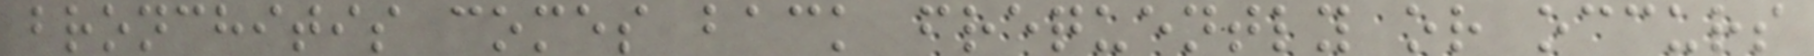bronchitis comes back frequently or occurs
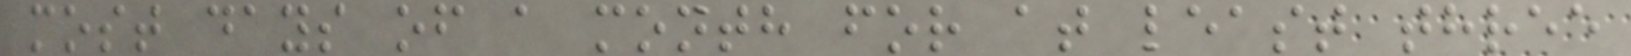most days of a month for at least three
